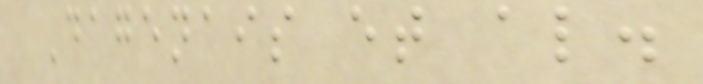Dagenais et al.
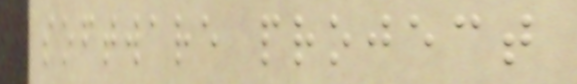software project
